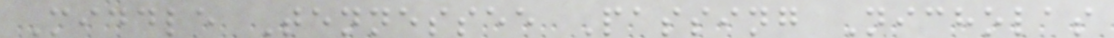Middle Tennessee Passing Nicholas
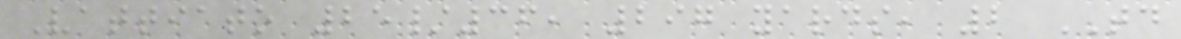Vattiato 25/36, 297 yards, 2 TD
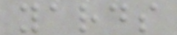yards
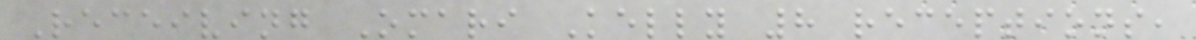Receiving Omari Kelly 8 receptions,
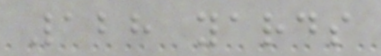128 yards
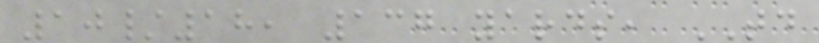10/18, 137 yards, TD
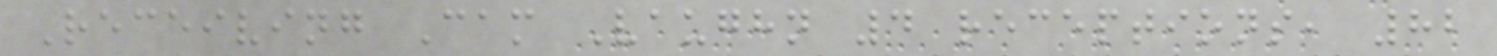Receiving Cam Vaughn 4 receptions, 82
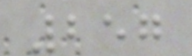257
